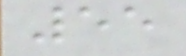55
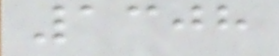1308
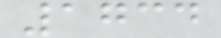1734
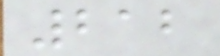212
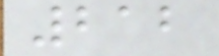212
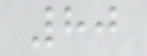80
